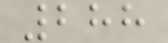288
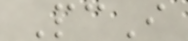PcI
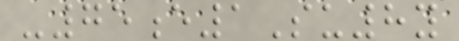-75e1Su8y
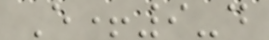E+9-d
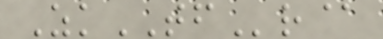ZkTFr@
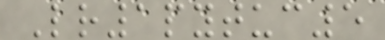Lr1pytuc5
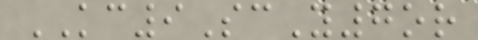KC9ScY7or
